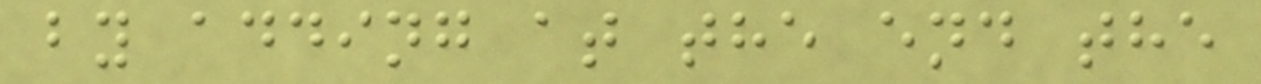by adding at the end the
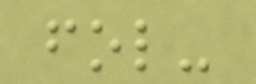fol-
